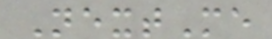NextMe
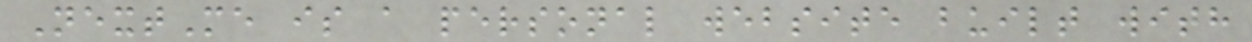NextMe is a personal website built with
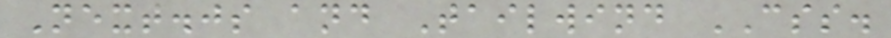Next.js and Tailwind CSS.
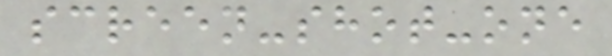screen-shot-one
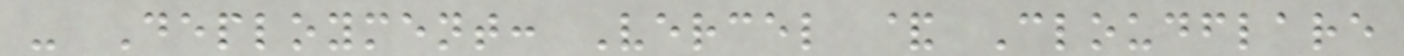- Deployment: Vercel & Cloudflare
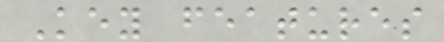Key features
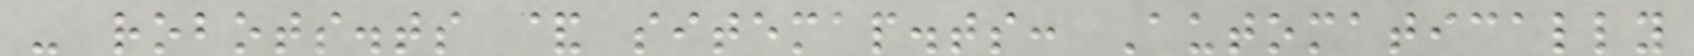- robots.ts & sitemap.ts: Automatically
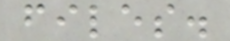files.
